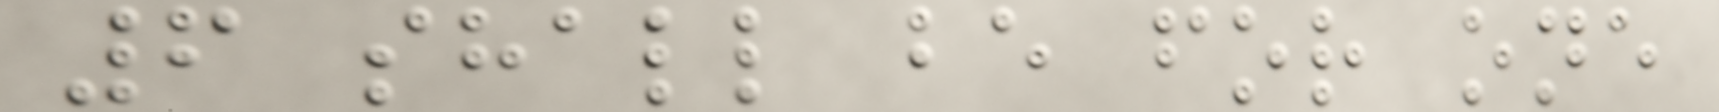6 shall be for one
